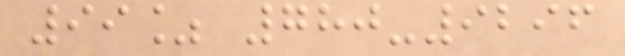99% 780-9296
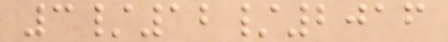3/12/2016
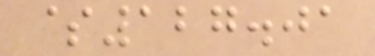$127.01
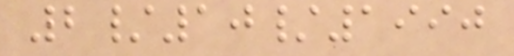2/10/1990
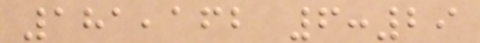181,162 6:29
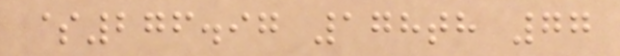$276.97 178th 77
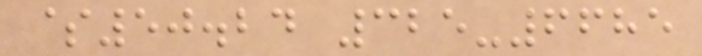$50.24 325-6685
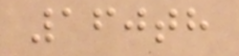160th
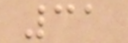31
